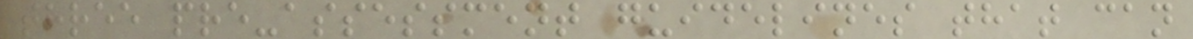three pre-assessment guidelines that can
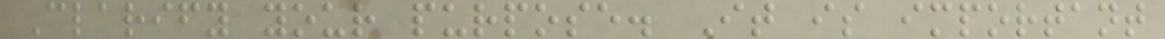Clarify your purpose. It is important
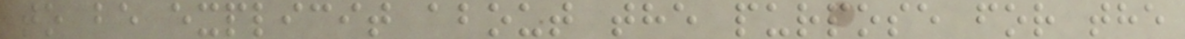to be explicit about the purpose for the
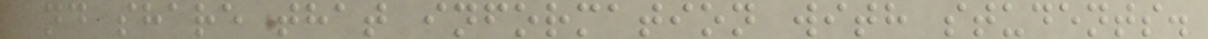and share that information with students.
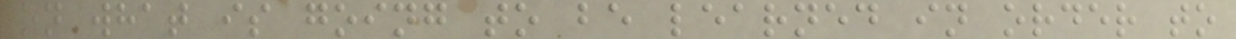on what is going to be learned in order to
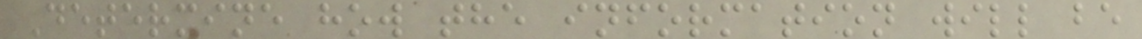Determine how the information will be
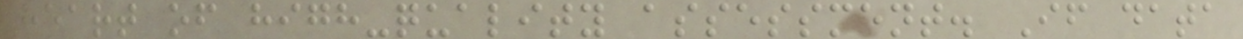heart of high-quality assessment. If data
